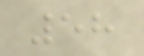58
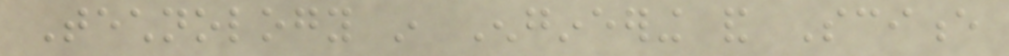Technology in Engineering and Science
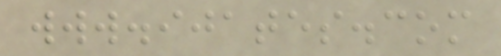www.ijates.com
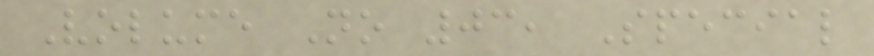Volume No 03, Special
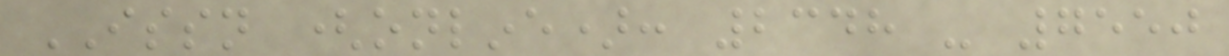ISSN (online): 2348 - 7550
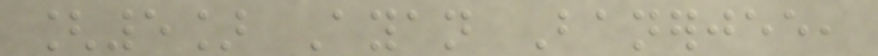[5] Ayan Banerjee,
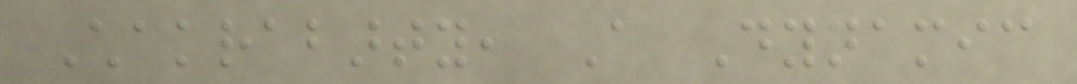Chakrabarty, A Dynamic
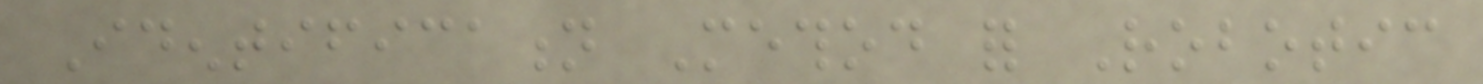Identification Method for Robotic
